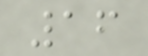16
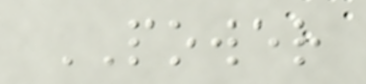POWER
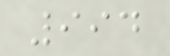994
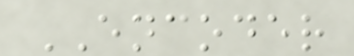ENCODER
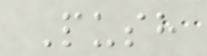Push
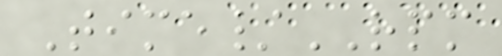Time/RPM
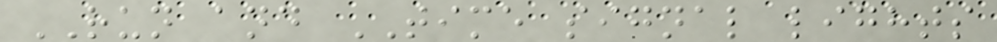RUN and TIME signal lights
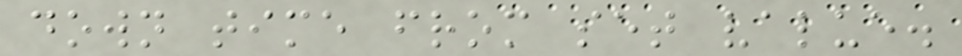down time from set value.
